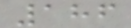186
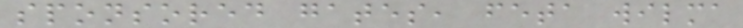sponsored gates, feta wilma
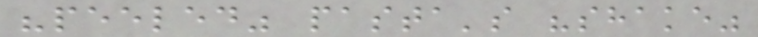"peeled" pasta's "shake"
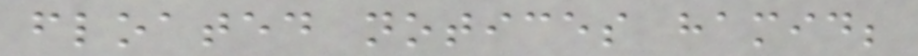floated notices hamid;
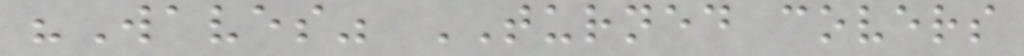"Waves" TURNED covers
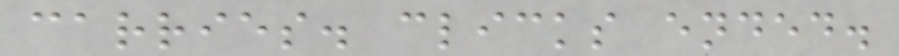carries. clicks ended.
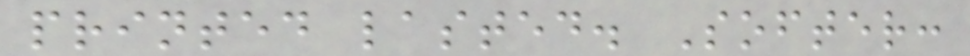printed lasted. Softer:
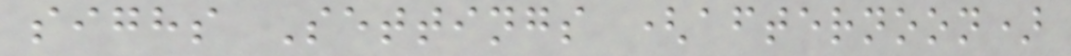sighs Settings (afternoon)
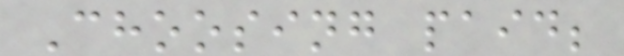Choosing paid;
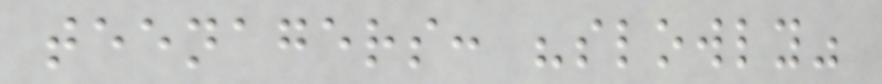teenagers: "slowly"
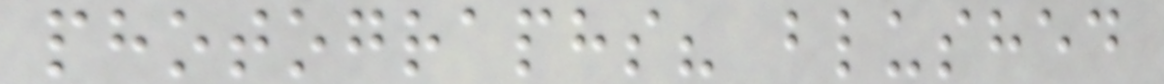photographs? blushed
